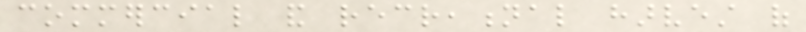commercial and recreational harvest of
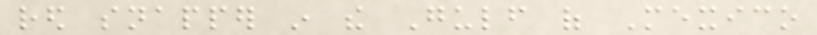red snapper in the Gulf of Mexico
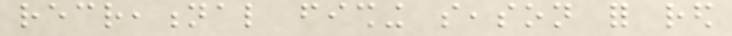recreational fishing season for red
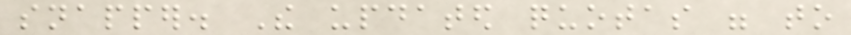snapper. The updated quotas were to
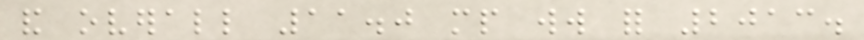and overall 11.0 mp ww for 2013.
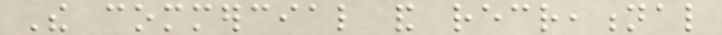The commercial and recreational
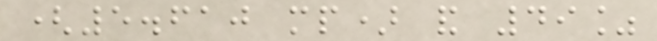(5.610 mp) and 49%
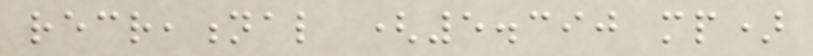recreational (5.390 mp)
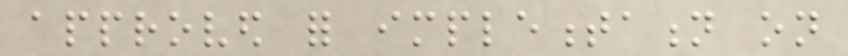approved for implementation on
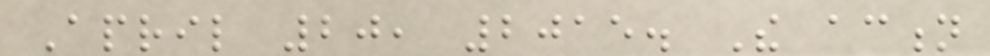April 20, 2015. The action
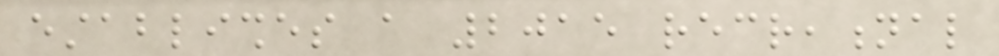establishes a 2015 recreational
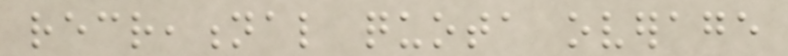recreational quota overage
